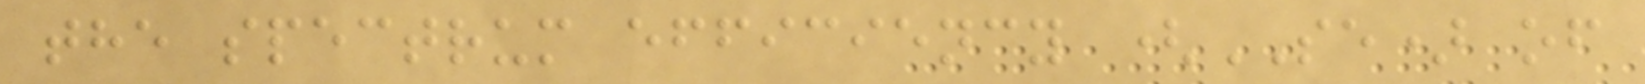the spectrum efficiency (SE) of
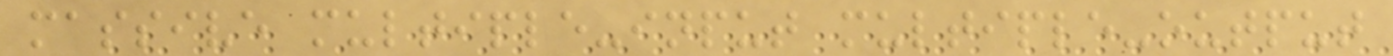massive multiple-input multiple-output
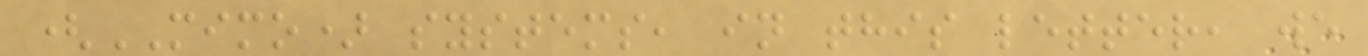(MIMO) systems, in this letter, we
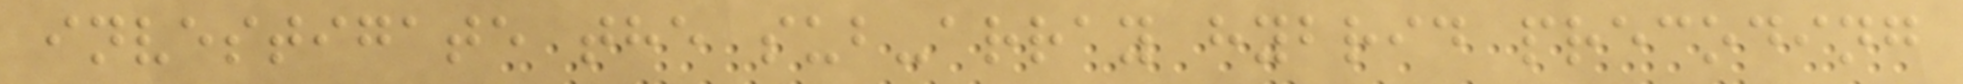investigate the sub-array hybrid precoding
